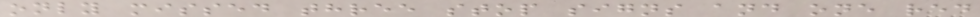only missed three stop signs and one red
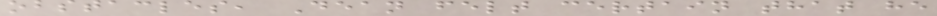obstacles, Dean felt certain that he
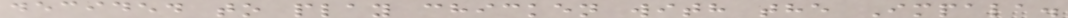decided to play chicken with the Impala.
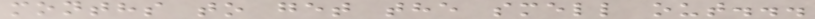months to get the smell out...
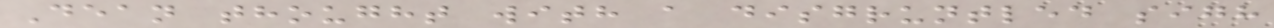Dean thought with a disgruntled sigh
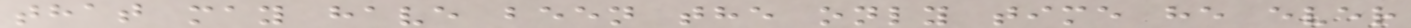that may have been the only time he ever
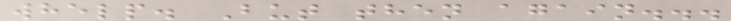whelp. But then again...
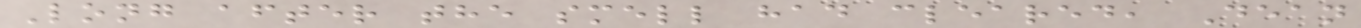Long after the smell had cleared, Dean
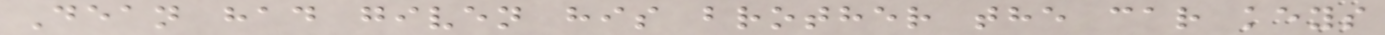Dean had given his brother the car keys
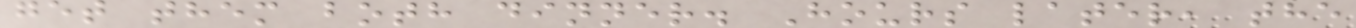get them both dinner. Hours later, the
